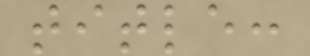title:
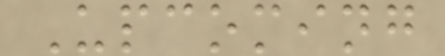Upcoming
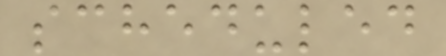scheduled
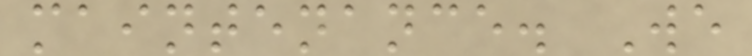maintenance. We
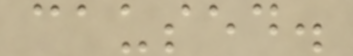caused.
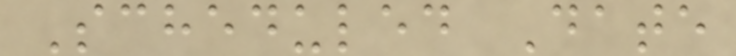Scheduled Date
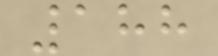188
